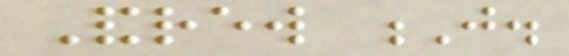Andrew J.
